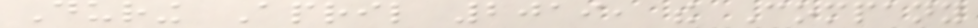During April 2019, the Company
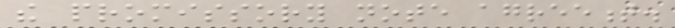the promissory note agreement.
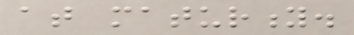at maturity.
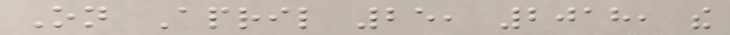On April 25, 2018, the
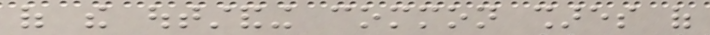of the outstanding common shares of
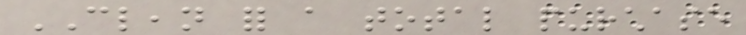CLEAN for a total purchase
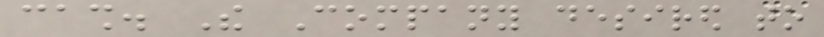cash. The Company desired to
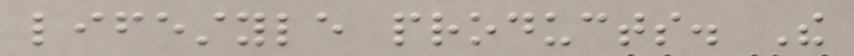lifestyle products. The
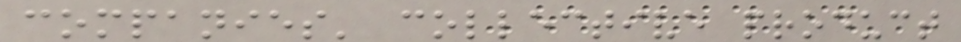companies' collective product
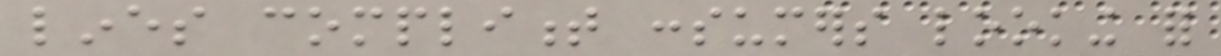lines compliment consumers looking for
